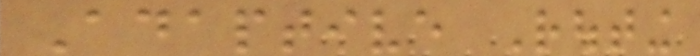Adaptive Routing
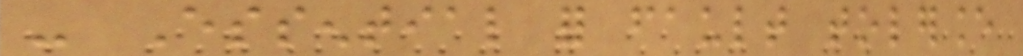- Essential for fault tolerance
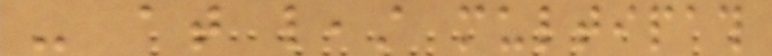- at least multipath
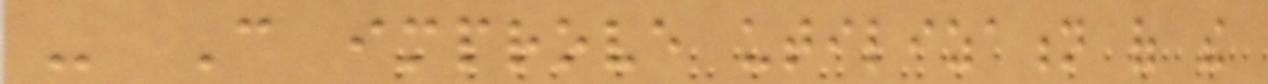- Can improve utilization of the
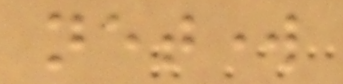network
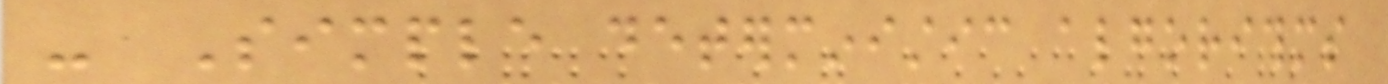- Simple deterministic algorithms
